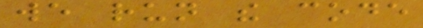we run the code
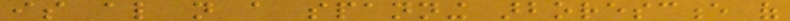is also not a spanning arborescence of
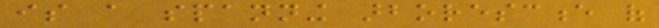is a spanning arborescence of
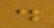.
